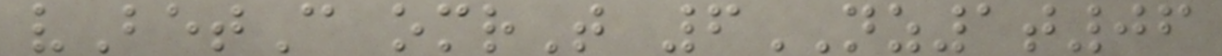vBetC omrT 6NZ1t06
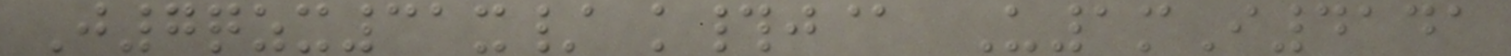J7qzx31x/ k#j@ U1mI4141
